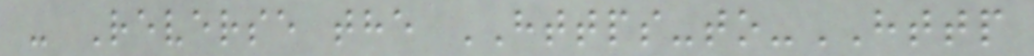- Reverse the HTTPS-to-HTTP
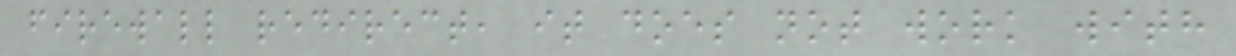firewall redirect, it does not work with
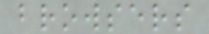browsers
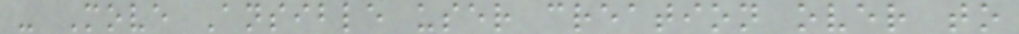- Move Ansible user creation over to
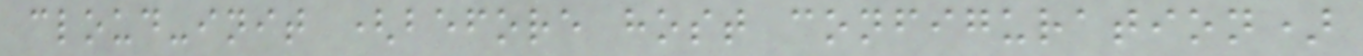cloud-init (before host configuration)
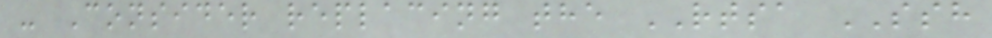- Consider replacing the RTSA SSH
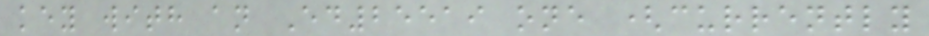key with an Ed25519 one (currently
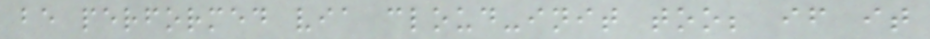be performed via cloud-init too; if it
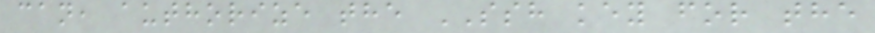can, authorize the SSH key for the
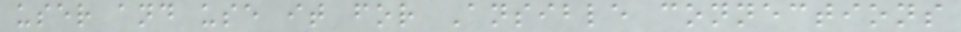user and use it for Ansible connections
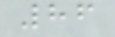86
